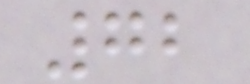72
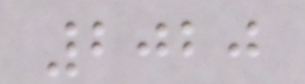2020
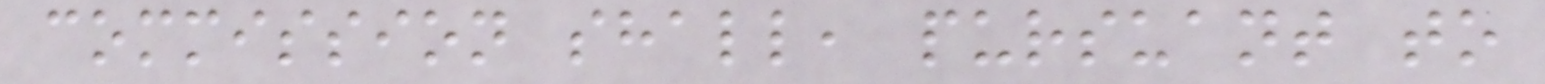commission shall, pursuant to
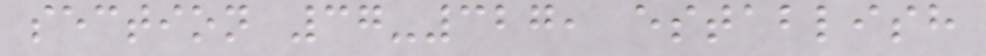section 37-327, establish
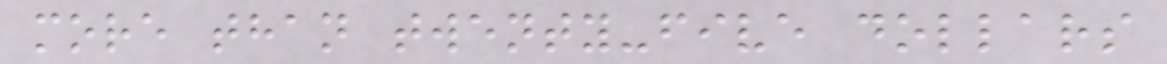more than twenty-five dollars
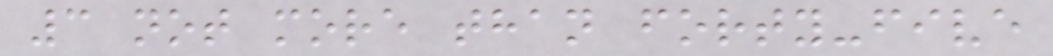3 not more than forty-five
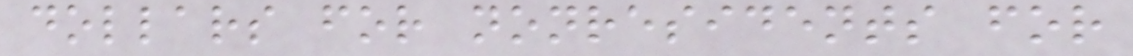dollars for nonresidents for
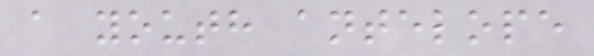a youth antelope
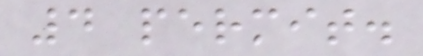4 permit.
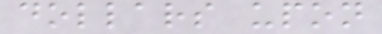dollars upon
